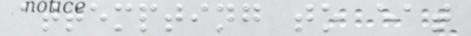attempting to eat
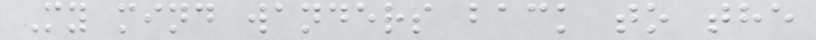My mind wanders back to the
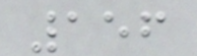156
